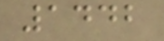1442
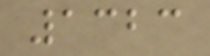1323
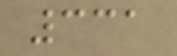331
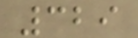329
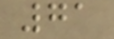71
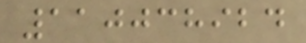110038924
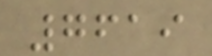7619
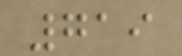719
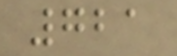721
